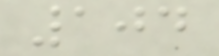104
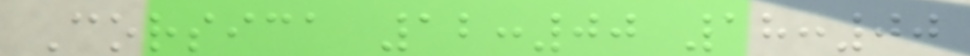Corsica 12:00 18:00
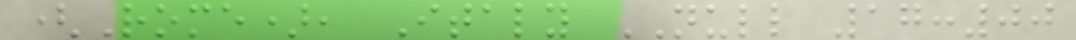(Rome), Italy NULL 17:00
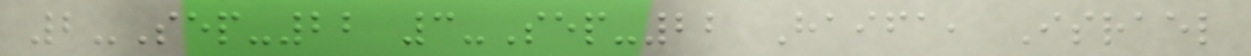2-Sep-22 3-Sep-22 Haifa, Israel
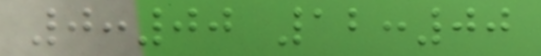0:00 12:00
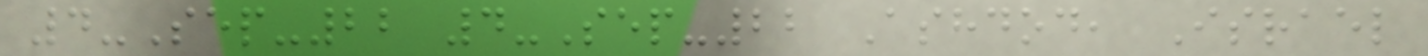4-Sep-22 4-Sep-22 Ashdod, Israel
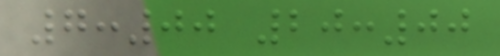7:00 20:00
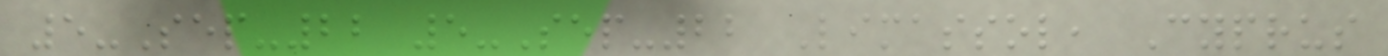5-Sep-22 5-Sep-22 Limassol, Cyprus
